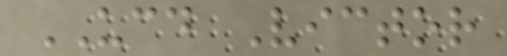UCD Victor
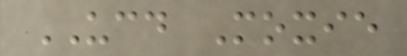UCD Moxie
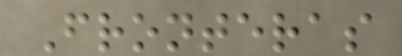Fronteras
